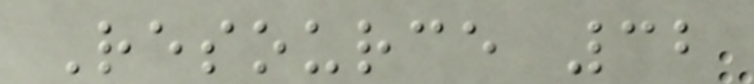Resource 32
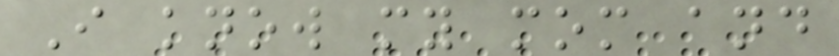I know my mom and
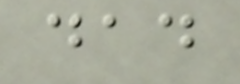dad
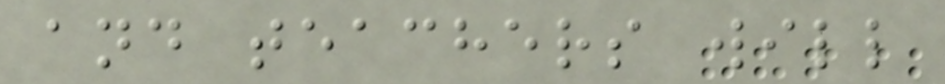and teachers will
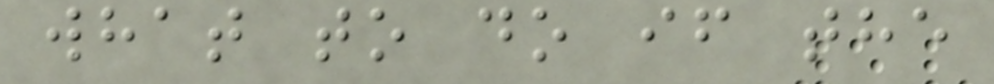what to do if the
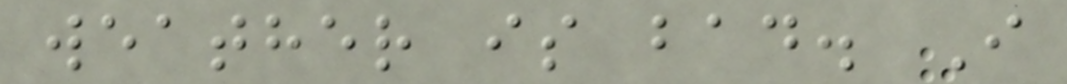weather is bad. I
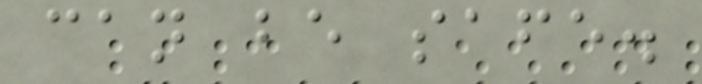can be safe.
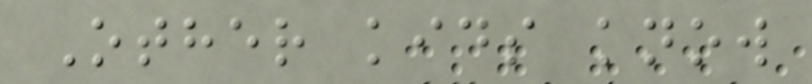Other kids know
